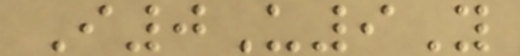I0U9Y
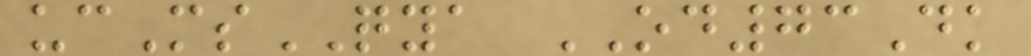ucMsQYA OD73Dk
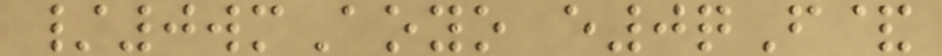/0wmAoyo e0qF&
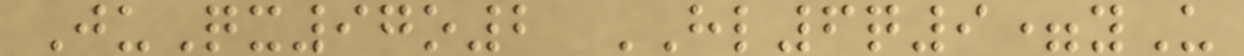JuQx97o2 HL6q9=yU
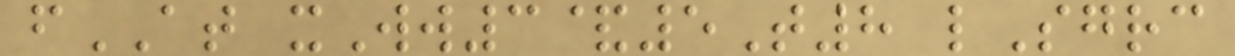fAT xWw3&5T8 lSgrc
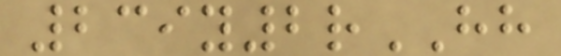239y2rHH
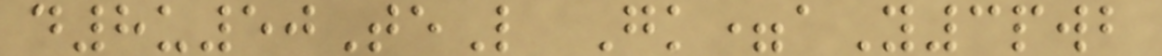d8u50TeL Gk=aY3pwb
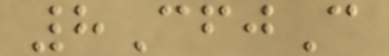8CfjC
